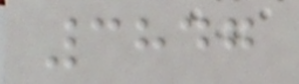3847
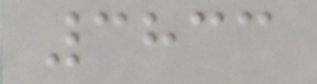3833
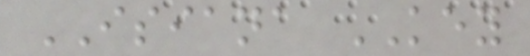ISIANA KEY
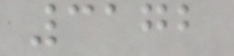3172
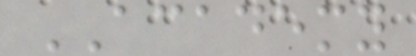ACADEMY
